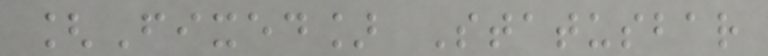[Fixed] Statusbar
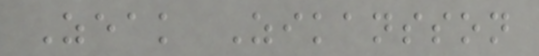Zeak Zikansson
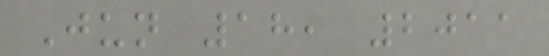Jun 18, 2011
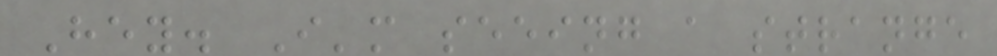Hey. I'm seeing a strange
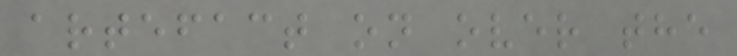artefact on over the
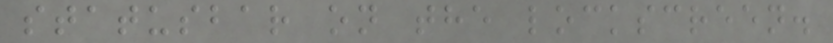statusbar on the lockscreen.
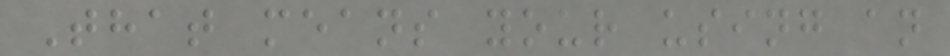That means your using an
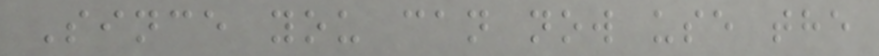Since you can now use the
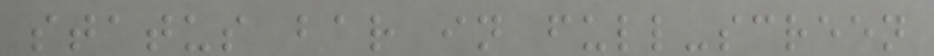status bar in full-screen
